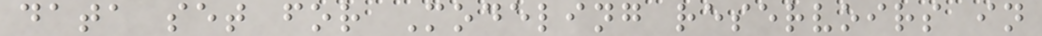data set for Modeling reservoirs in
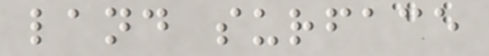land surface
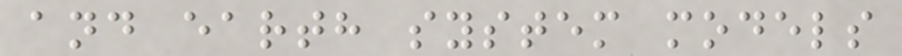and earth system models
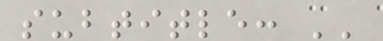subtitle: ''
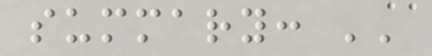summary: ''
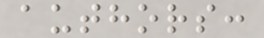authors:
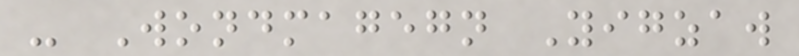- Wondmagegn Yigzaw
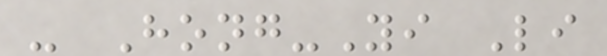- Hong-Yi Li
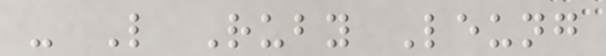- L Ruby Leung
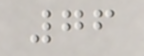76
